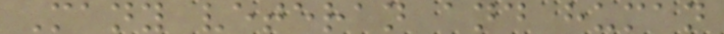Many veteran and human
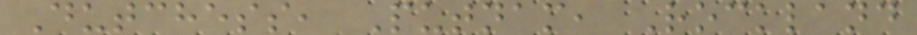Dutchess, Putnam, Rockland
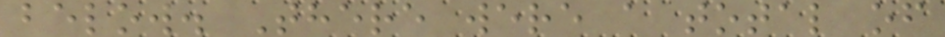below. There were a total of
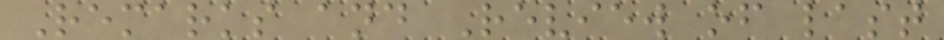Remarks and Review of last
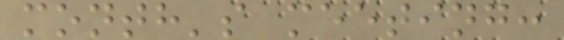month's meeting:
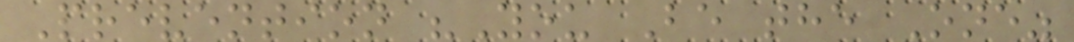Prevention "You Be the One"
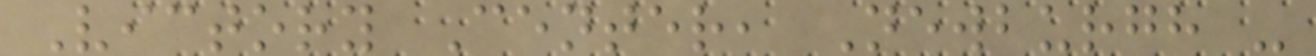Victory Center, Newburgh -
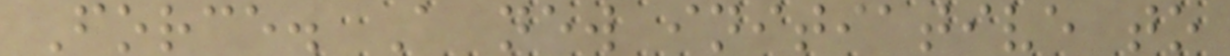Force. A new initiative to
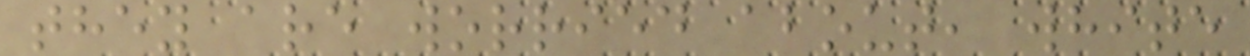they are worried about, white
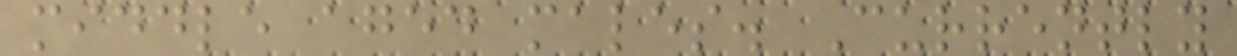middle aged males. Currently
